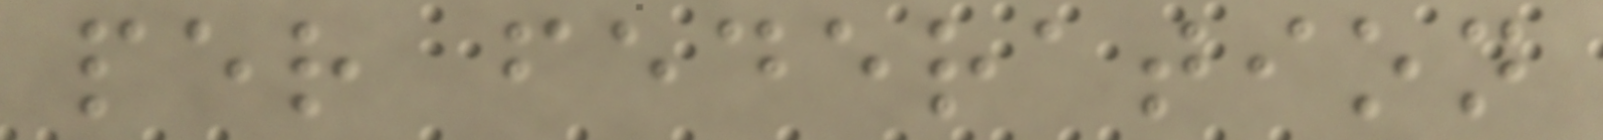per federation
